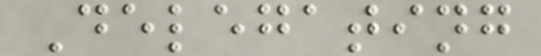Delegating
